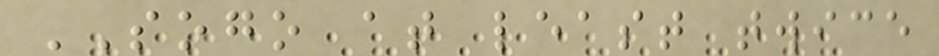SOGO at least twice
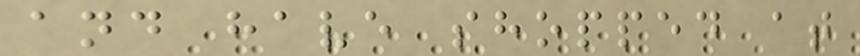and have shopped at
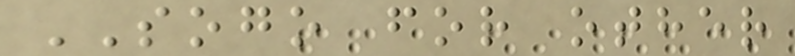SOGO for other
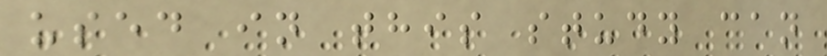used in this study can
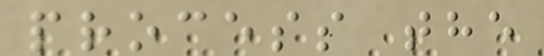process the
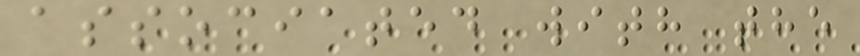associated with the
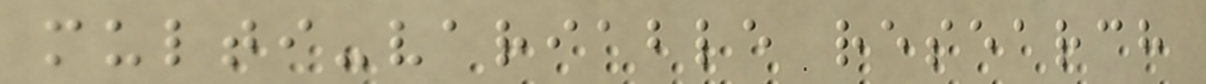multi-variable research
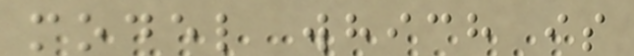model which is
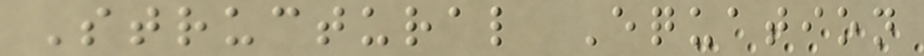Structural Equation
